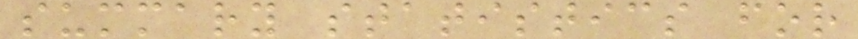summary statistics for
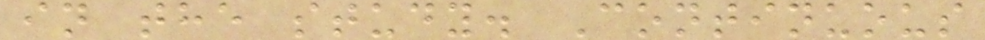in the study. Continuous
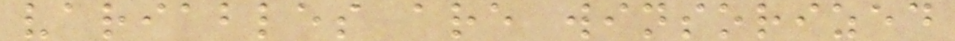variables are winsorized
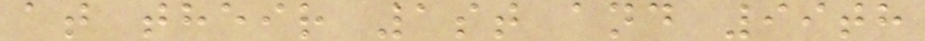at their 1st and 99th
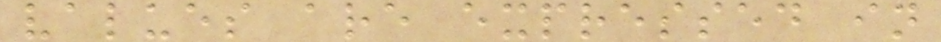values are expressed in
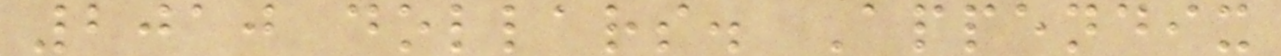2010 dollars. Appendix
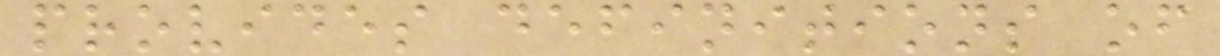provides definitions of
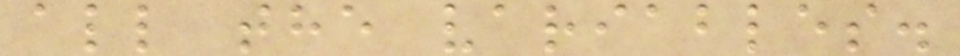all the variables.
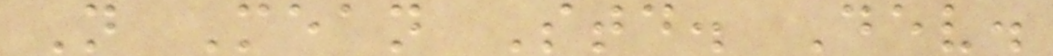N Mean Std. Dev.
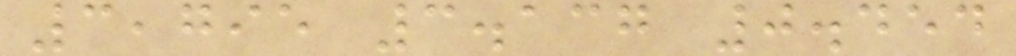3,795 3.137 0.454
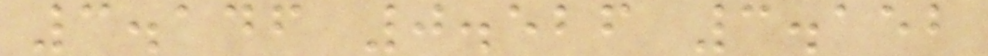3.146 0.526 3.152
